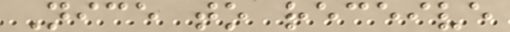Nice to receive
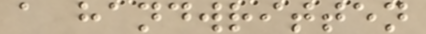a handwritten
